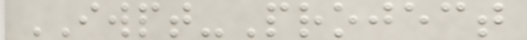IWPT-Project
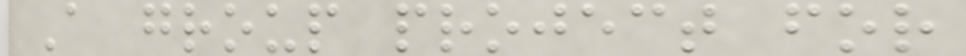A group project for
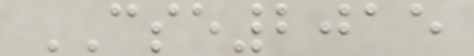CSE2015
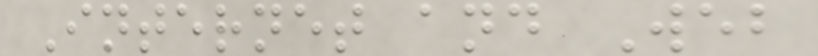Internet and Web
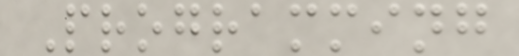Programming
